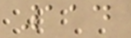114
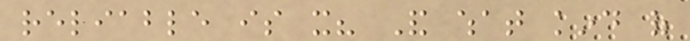reliable is it? And what kind of
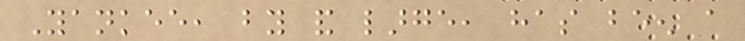Yankee, by and large, has been a
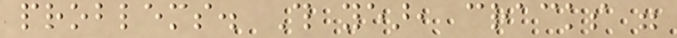problems. This year, cracks were
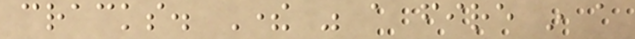cracks. There was a fire in a
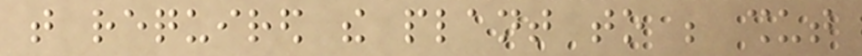that required the plant to be shut
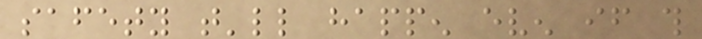safety that'll happen even if this
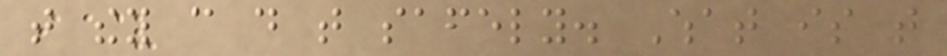that they can do that safely. What is that
